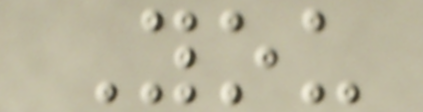You
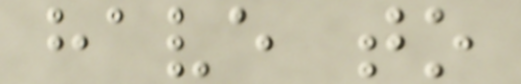have to
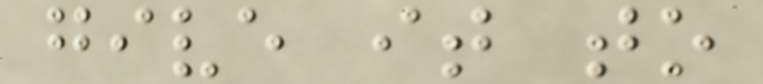give it to
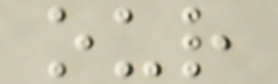our
